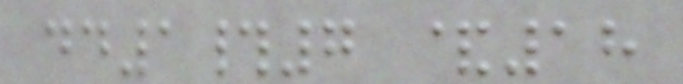dd1#7 &18
